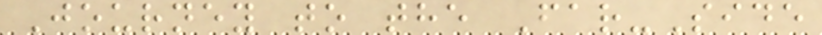Journey to the Far-Side
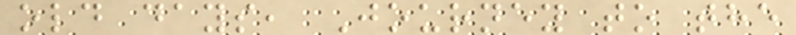old days, Journey to the
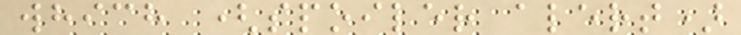which (spoiler alert)
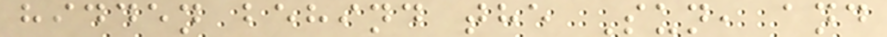hidden behind the Sun, and
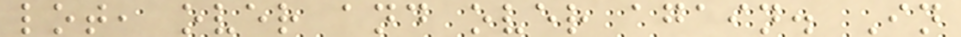lot, over and over again. In
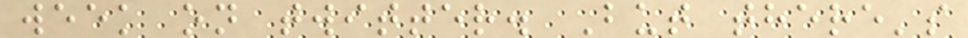week on twitter. But there's
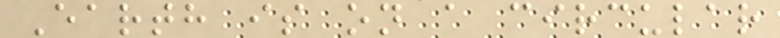Earth is on a circular
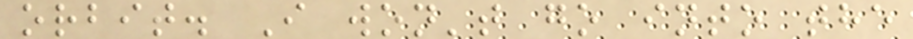orbit. I won't go into the
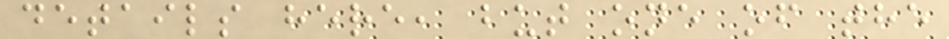details here, but one of the
